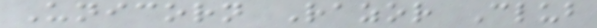Unicorn Razor Club
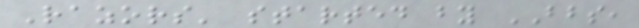Razors' started by BBS,
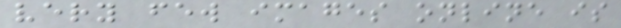very few images online is
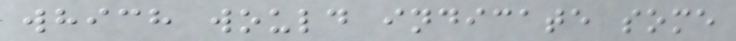which would indicate some
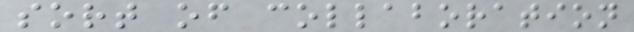sort of collaboration
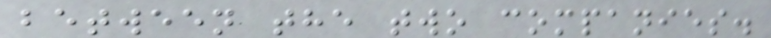between the two companies.
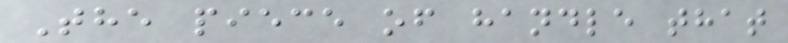The piece of handle that
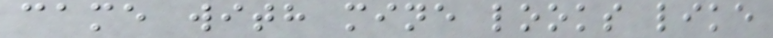came with mine looks like
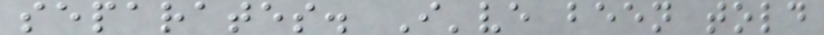separates. I've been told
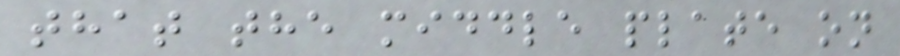that the middle plate on
